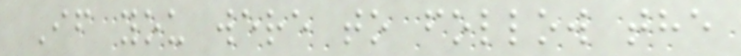If you were to follow the
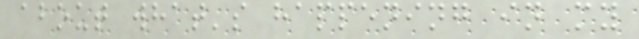about what's happening in my
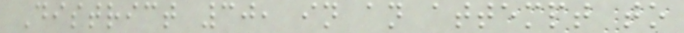District 30, in an attempt to
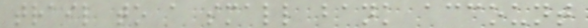trail to a small bank account
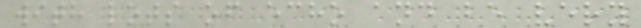with lots of echo and be very
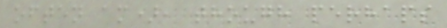often am), though perhaps
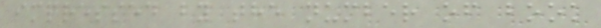impressed by the number of book
